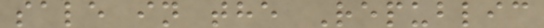sale in the Republic
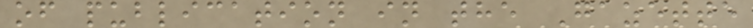of publication in the Gazette
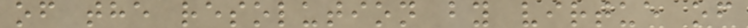of the resolution by virtue of
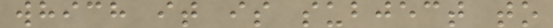which it is subject to
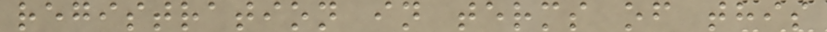registration in terms of this
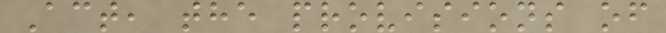Act, the provisions of
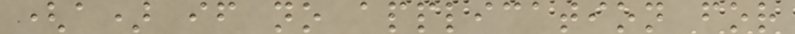(a) if no application for
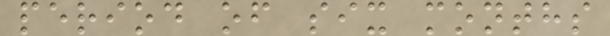period of six months
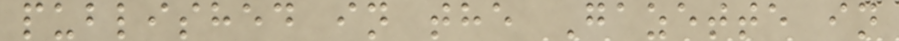published in the Gazette in
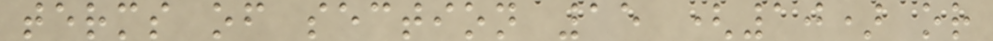terms of section 15 (10) or
